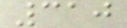310
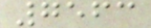7563
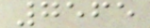7565
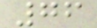76
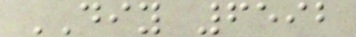DIY 6592
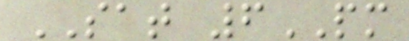SAT 6PM
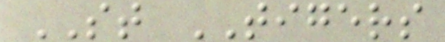ST TIGERS
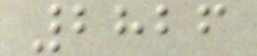2826
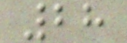28
